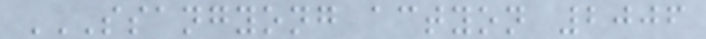SSANGYONG ACTYON 2006
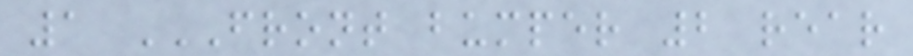1 FRONT BUMPER 2 REAR
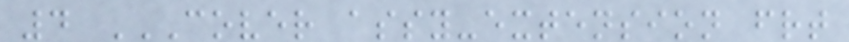4 COVER ASSY-EXTENSION FRT
